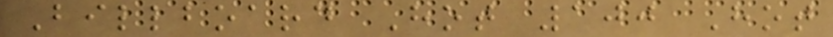Billboard Hot 100 Hot
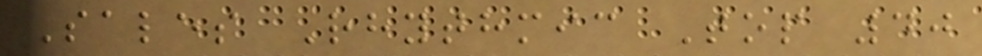Sales Rhythmic Top 40
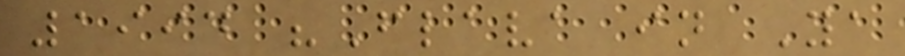1994 "Flava in Ya
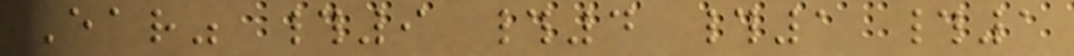Ear" #9 #4 #1 #1
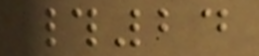#24
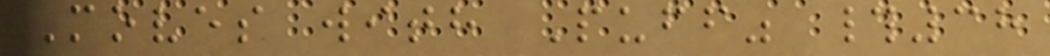Moves with Puff" #38
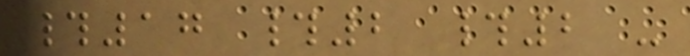#17 #2 #2 -
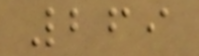269
